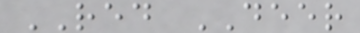RED DEER
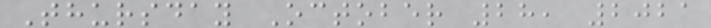Thursday October 28, 2021
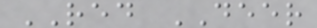RED DEER
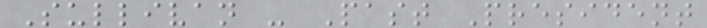Sullivan - Past President
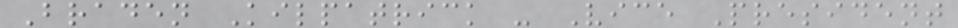Braden Kilpatrick - Vice President
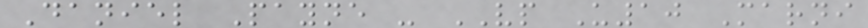Daniel Payne - VP U10 Marni
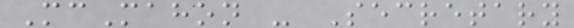McMahon - Secretary
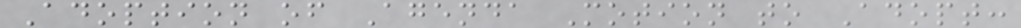Adoption of Agenda Motion to Adopt:
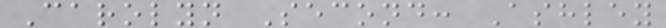Carolyn Second: Ashley
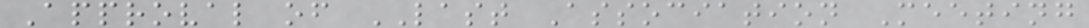Approval of LAST Association Meeting
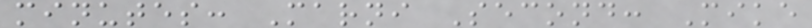minutes: Marni Second: Mike
